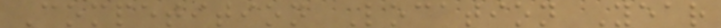Competition Location Year
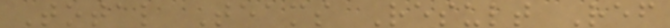Total Teams Result Ref
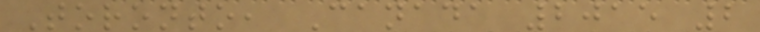Toronto, Canada 2015 2
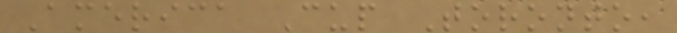America Cup Toronto,
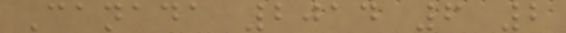Canada 2014 6 2
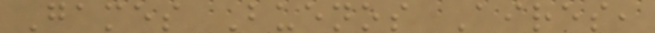Games Buenos Aires,
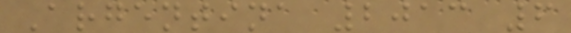Argentina 2013 6
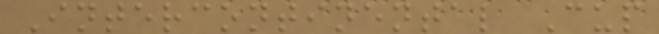Intercontinental Cup
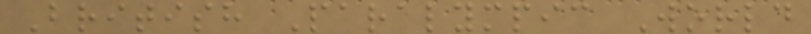British Paralympic World
